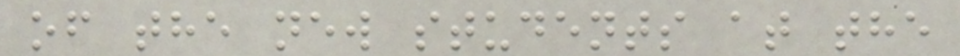of the new students at the
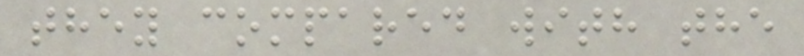they compared with the
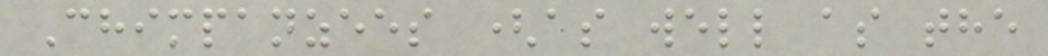Chimpanzees (as well as the
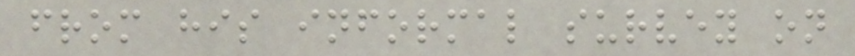from his informal survey on
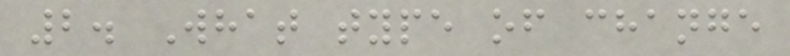2. What type of change
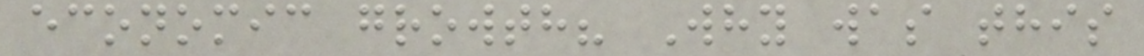economic growth? Why was this
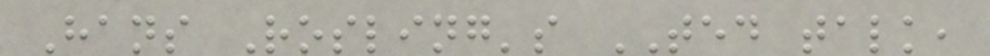Hans Rosling's TED talk,
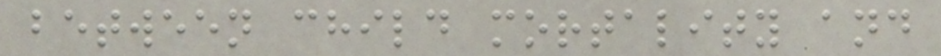between child mortality and
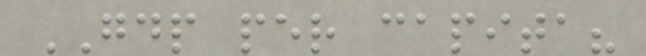GDP per capita?
